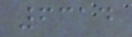6314
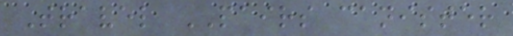Travel PAIRS canister
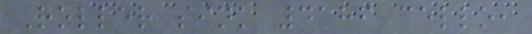Roller sink 4186 cello,
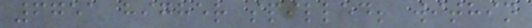6751 higher spilled; within
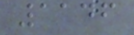1146
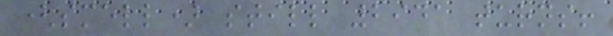(smell) still 2941 turns!
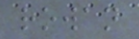rowan
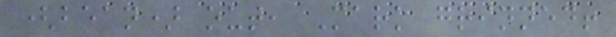(bean) out, Mark grinned!
